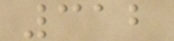312
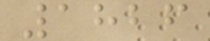1826
